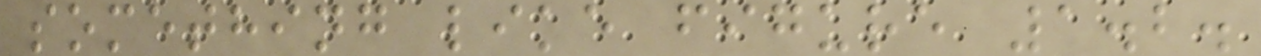something like figure 1.2.
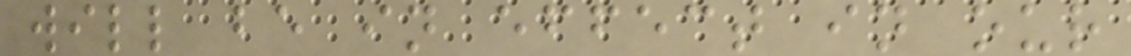will be in effect in our
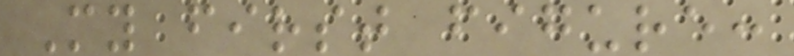My first figure:
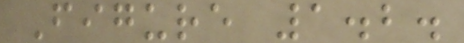Figure 1.2.
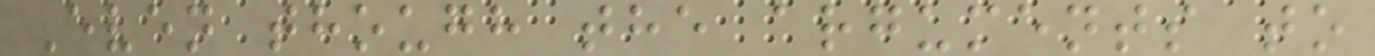Even though the arguments to
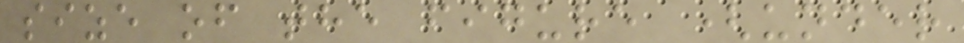size of the figure (under
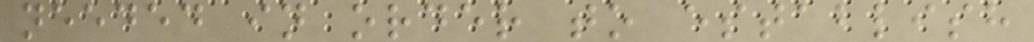needed in order to establish
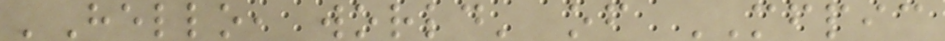'Hello, world' of MFPIC
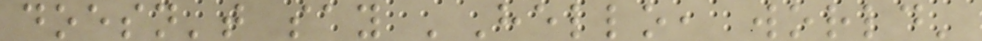doesn't say 'Hello, world'
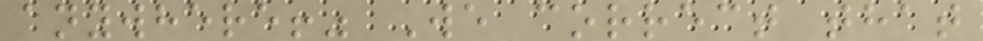anywhere!" We correct that
